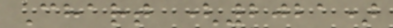Chart (2021)
